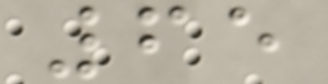65
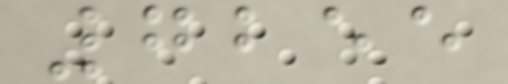7255
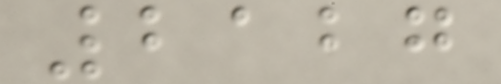2127
